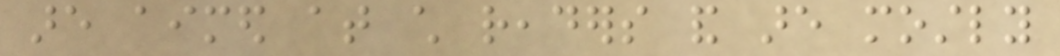are aimed at child readers and are mostly
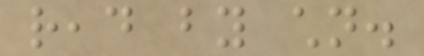read by children.
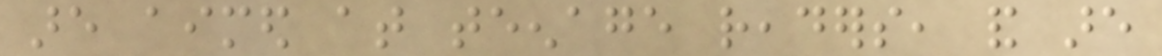are aimed at teenage readers, and are
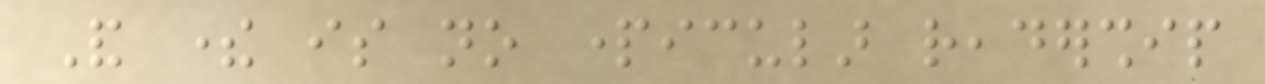And there is no particular readership
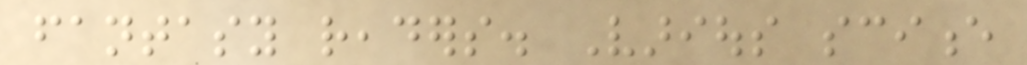fantasy readers. Various science
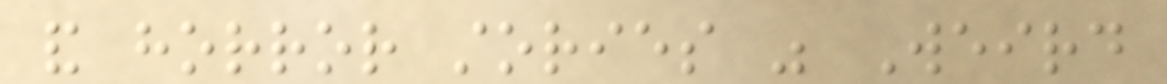and horror stories was Weird
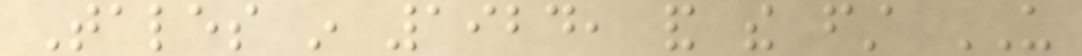Tales in 1924, and the first US
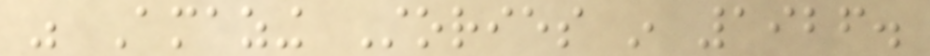was Amazing Stories in 1926.
